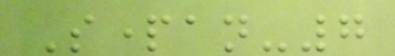Spartan-7
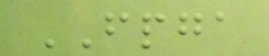FPGA
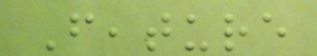Feature
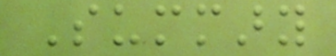Summary
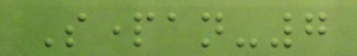Spartan-7
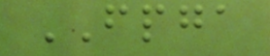FPGA
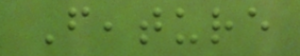Feature
